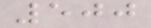500
